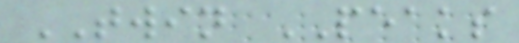TWIN PEAKS
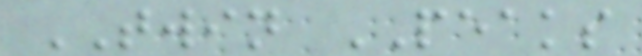TWIN PEAKS
